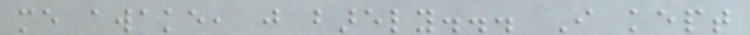me awake, just barely... I kept
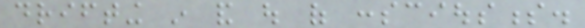drifting in and out of consciousness.
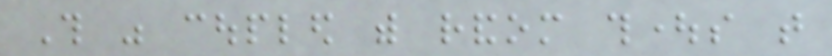This was coupled with random thoughts that
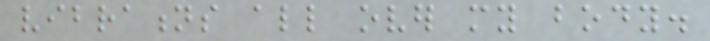vibrations all over my body.
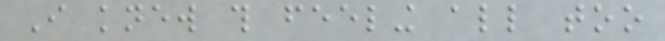I knew this feeling all too
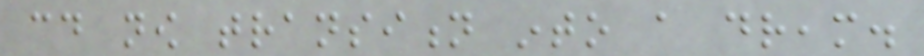could now transition into a dream.
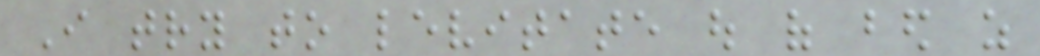I try to levitate out of bed as
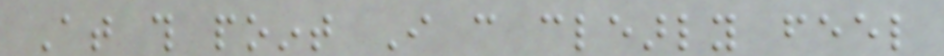At this point I can clearly feel
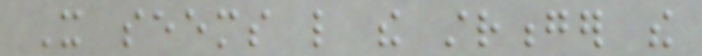It seems like the stronger the
